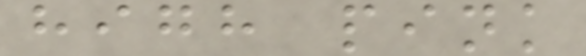high pink
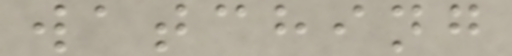watching
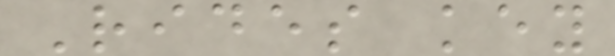Rides key
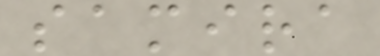samira
